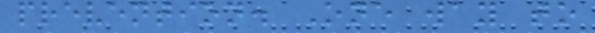prevention. One way to
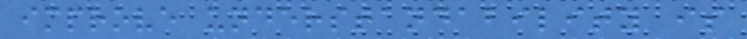improve understandability is
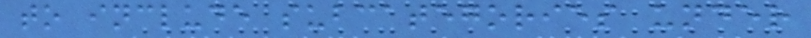to include subcategories under
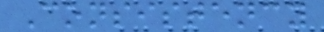Consistency
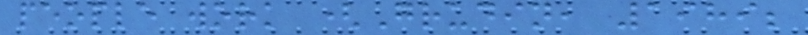people work (Grudin, 1989;
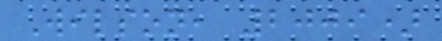Wilson, 2009)
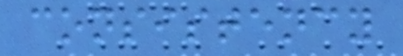consistency
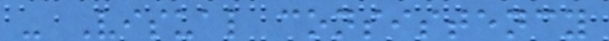- Visual consistency
